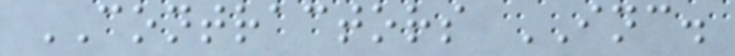CONTRACTORS INC.
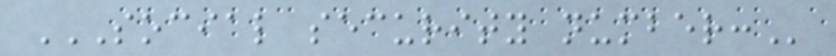SOCIAL SECURITY NUMBER:
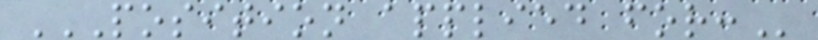POSITION APPLIED FOR:
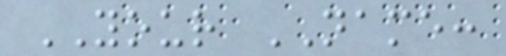YOUR NAME:
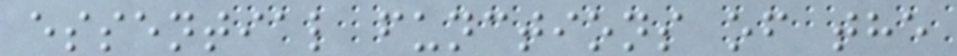essential functions of the
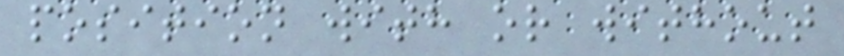position with or without
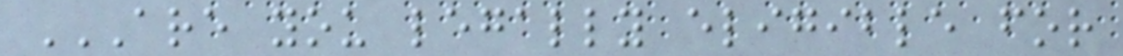ARE YOU LEGALLY ELIGIBLE FOR
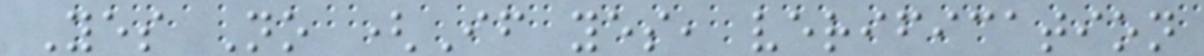Yes No (If yes, verification
